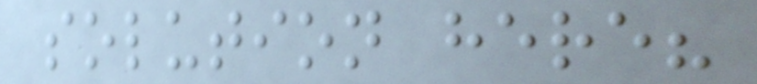solution here?
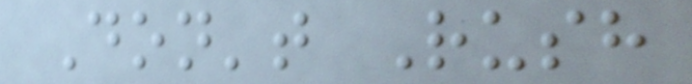Don't Rush
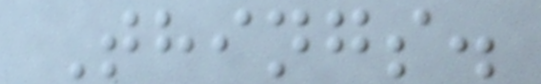Things.
